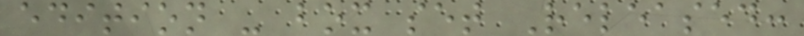edition - box set Released:
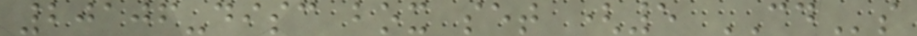20106-disc box set (5 CDs
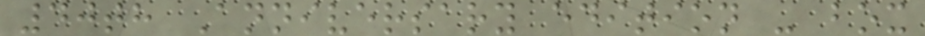40th Anniversary edition - box
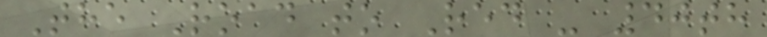The Road to Red - 40th
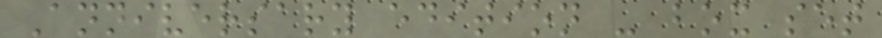Anniversary edition - box set
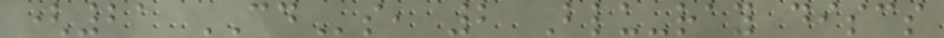(21 CDs, 2 Blu-ray discs
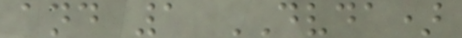and 1 DVDA)
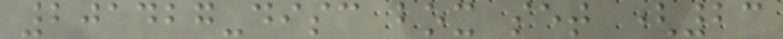201427-disc box set (23
